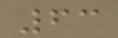63
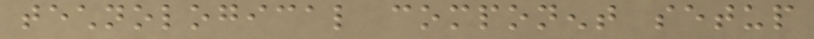technological component setup
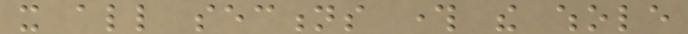it all sections through the whole
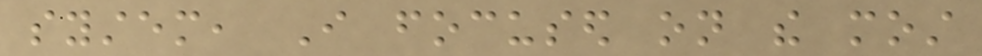system, I focused on the most
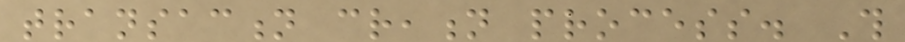transaction creation process. This
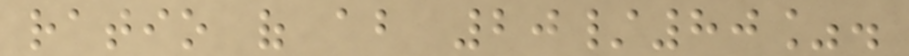ratio of about 20/80%.
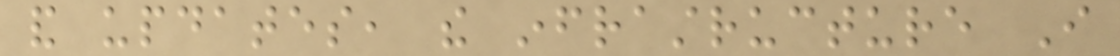and updates, the infrastructure I
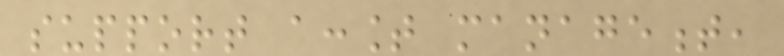support account management,
